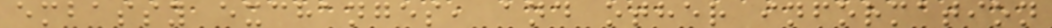embassy exchanges, and other information
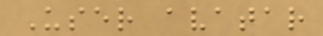User avatar
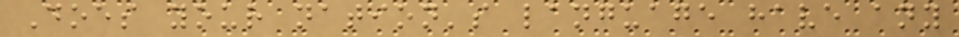Does your nation's language have any
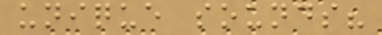unique sounds?
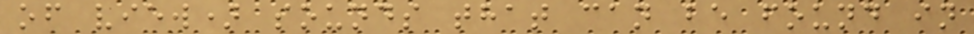of view) sounds that can be found in
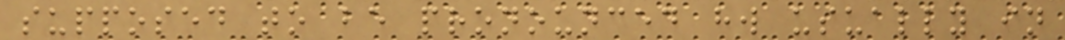supposed to be pronounced hw usually in
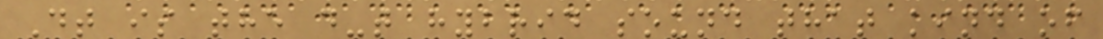Dt is the d-t hybrid sound that kind of
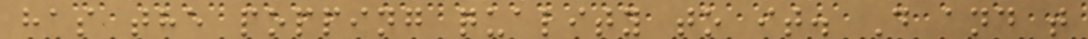has the popping quality to it. D and t
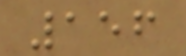156
